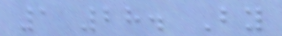1 28. By
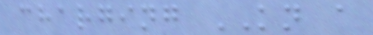charging KN a
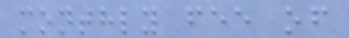monthly fee of
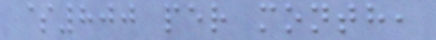$800 per month,
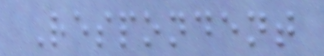Respondent
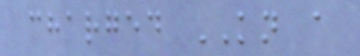charged KN a
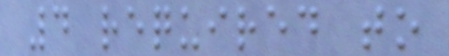4 required to
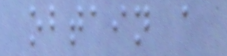obtain a
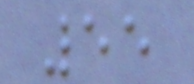55
